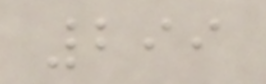299
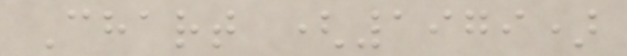Chart (1979)
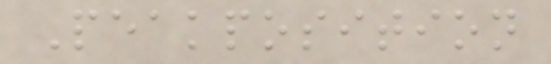Peakposition
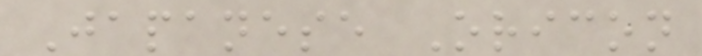Japanese Oricon
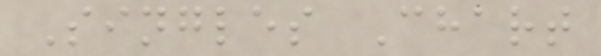Singles Chart
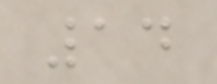14
